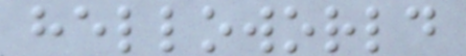helloworld
